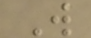W
